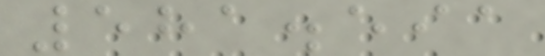581.591
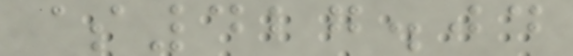$427.04
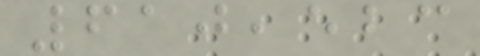610,523
